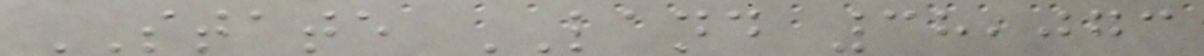STATE LAND 38,073
